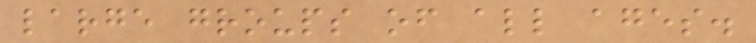large groups of all ages.
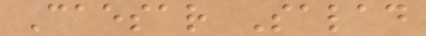Caesar Salad
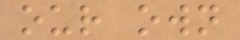our own
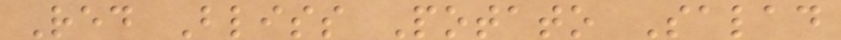Red Bliss Potato Salad
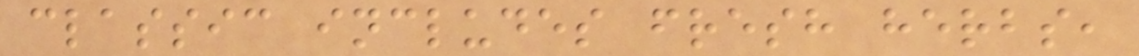classic includes fresh herbs,
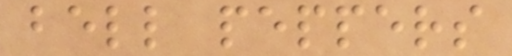bell peppers
